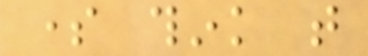some think that
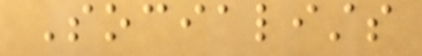Socialists
